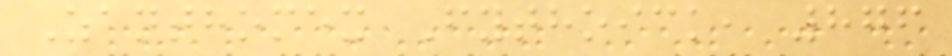Zanthomex Fythoick, 876
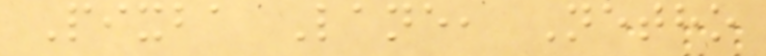Pixba Lane, Netho
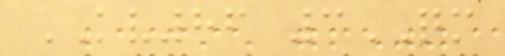KV86 3QM
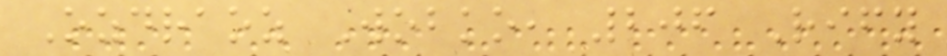Ozdraoz Wobko, 206 Rify
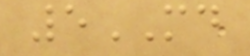5MD
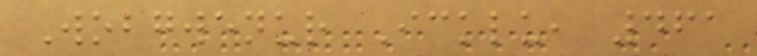Wobgwenur Icklu, 461
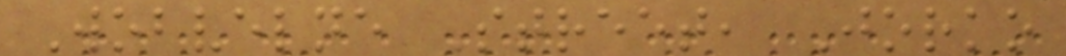Wobvelne Street, Jorko
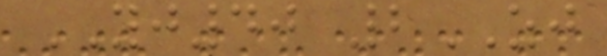YJ40 2ZJ
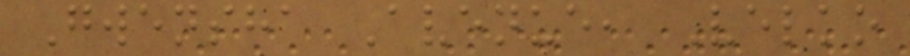Gwensha Avenue, Velko
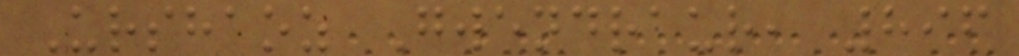Urshaoz Gwendraur, 896
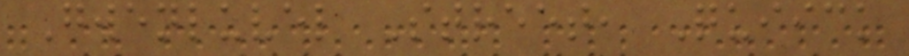Gwenluvel Street, Quiick
